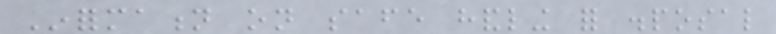Information on safe handling for disposal
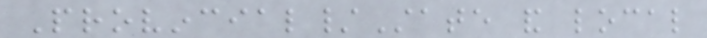Provincial/State and local
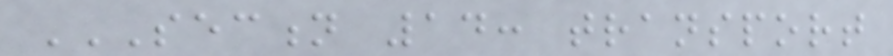SECTION 14: TRANSPORT
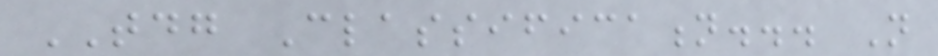TDG Classification... Not
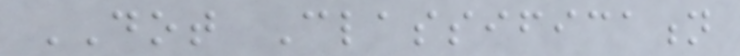DOT Classification
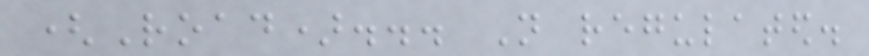(Road)... Not regulated.
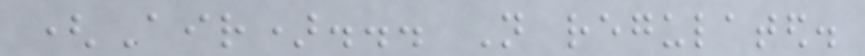(Air)... Not regulated.
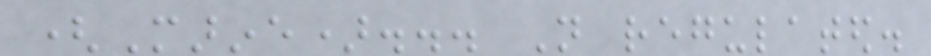(Marine)... Not regulated.
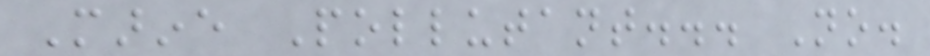Marine Pollutant... No.
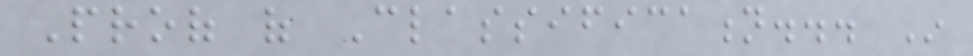Proof of Classification... In
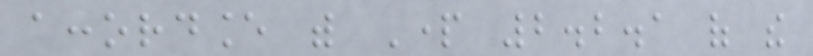accordance with Part 2.2.1 of the
